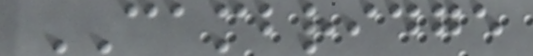CAMBRIDGE
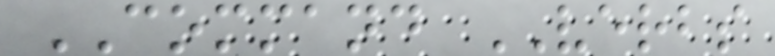COMMAND VERBS
